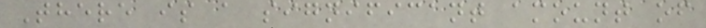There is a significant amount of
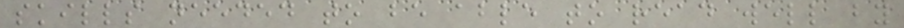skills needed to be able to read well by
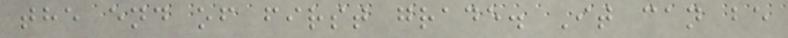the end of first grade. It can be
